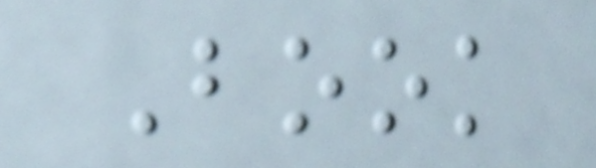Book
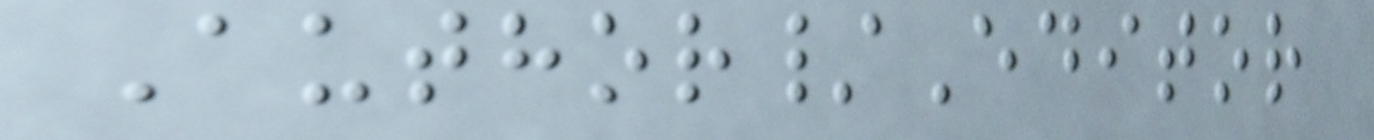Author/Editor
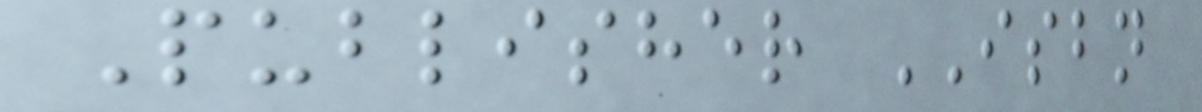Publisher ISBN
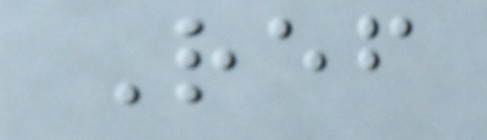Ref
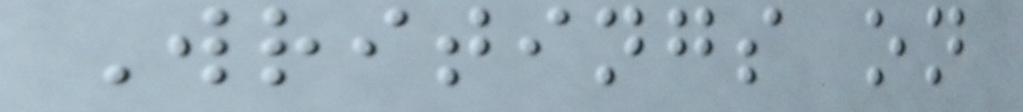Writings on
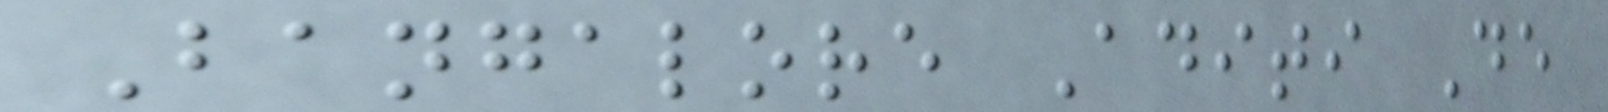Bangalore Aditi De
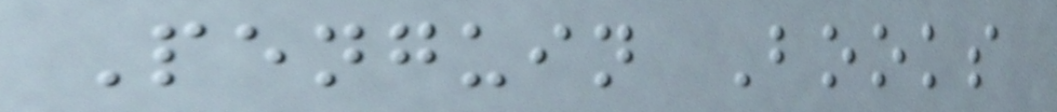Penguin Books
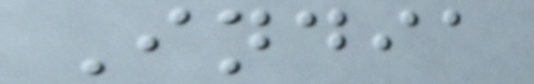India
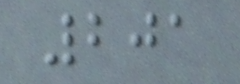201
